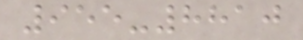955-8810
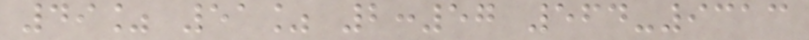49% 51% 2:57 564-9313
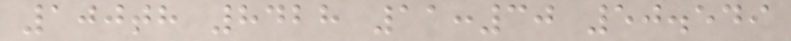100th 8428 11:30 50.549
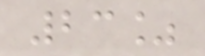23%
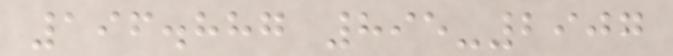196.887 895-2907
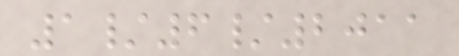1/6/2011
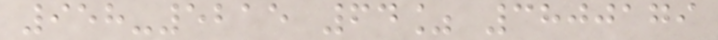958-5215 64% 3800179
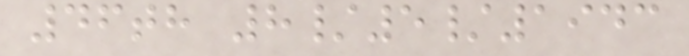46th 8/5/1943
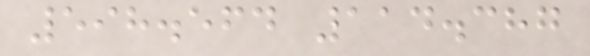598.564 114.387
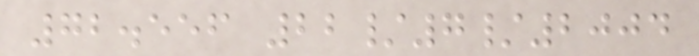72.556 22/7/2004
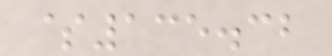$135.32
